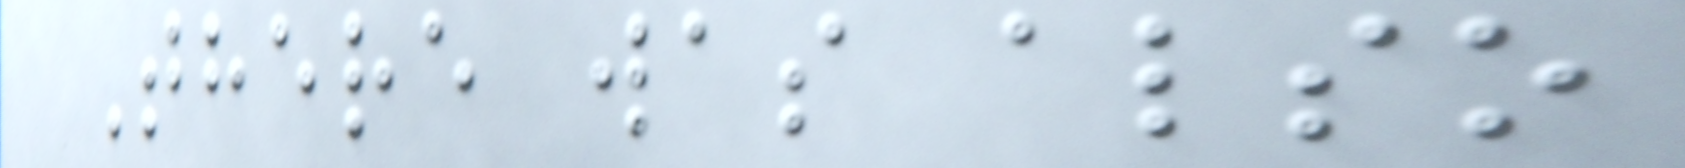There was also
